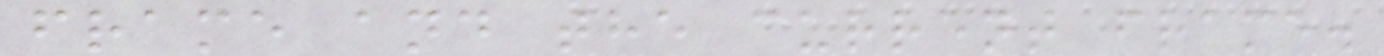frame and the current frame.
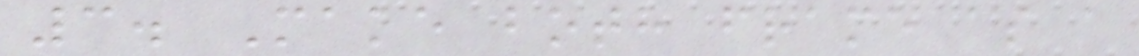3. Make both frame as a
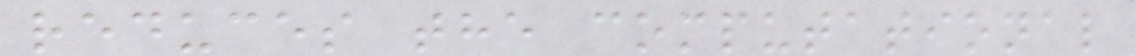reduces the computational
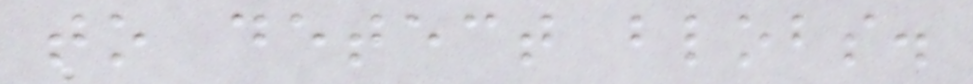to detect blobs.
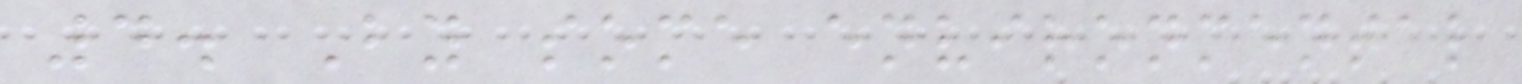4. By some environmental
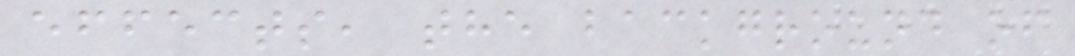effects, the background of
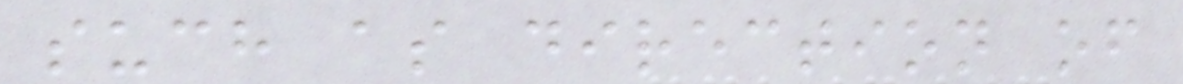such as direction of
